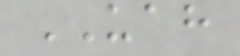UAH
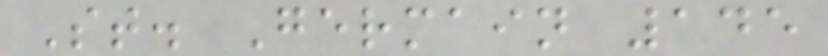St. Germain 145
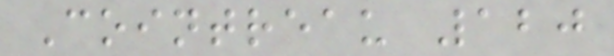Cointreau 120
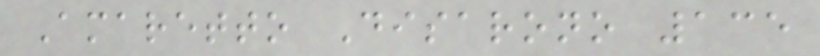Amaretto Disarono 135
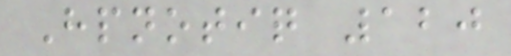Hpnotiq 120
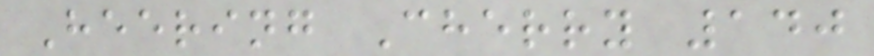Heering Cherry 140
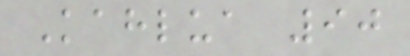Kahlua 90
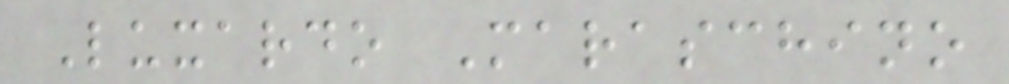Luxardo Maraschino
